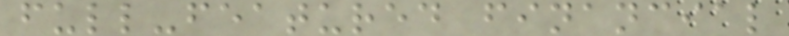full-featured financial
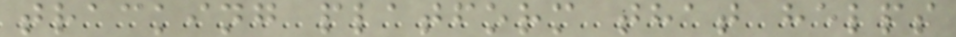tracking platform that helps
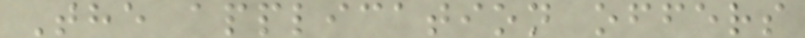The application offers
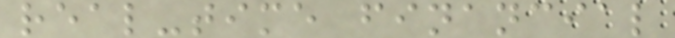real-time financial
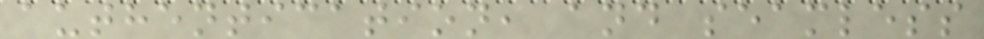authentication, and seamless
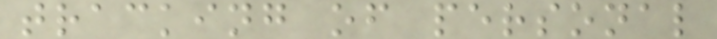tracking of personal
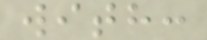with:
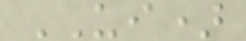UI)
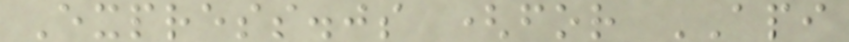Express.js (for API
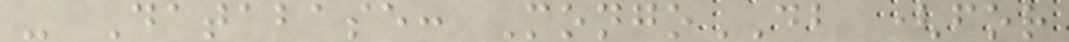- Database: MongoDB (for
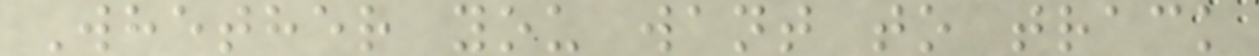Whether you want to track
